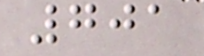701
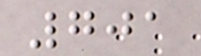701
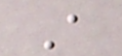A
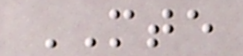MTE
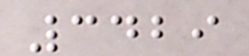3429
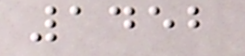1452
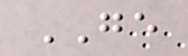GE
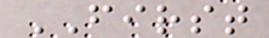FIRST
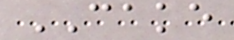CAKE
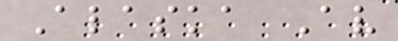Alaska Av
